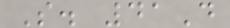S. 41D
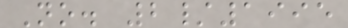No. 2/1995
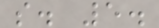s. 5.
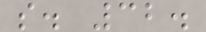s. 32.
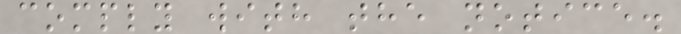comply with the notice.
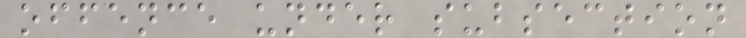offence under subsection
